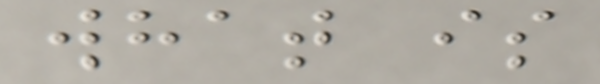what is
